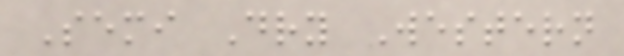Semi Dry Western
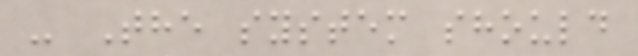- The system should
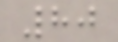80
